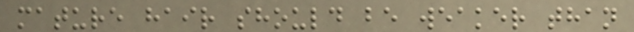mature hair should be weaker than
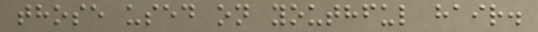those used on youthful hair.
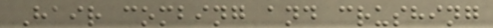Hair combing and crushing
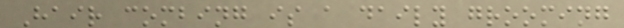Hair combing is a daily grooming
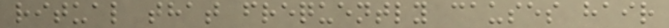ritual that frequently causes hair
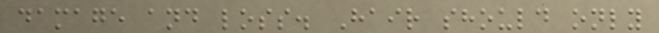damage and loss. Hair should only
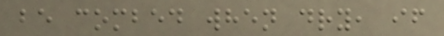be combed when dry, if
